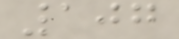107
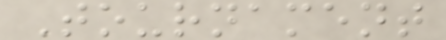Tournament
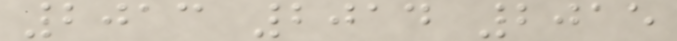2013 2014 2015
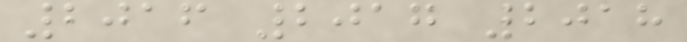2016 2017 2018
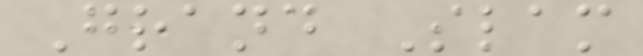Grand Slam
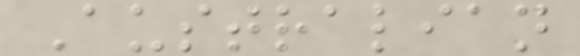Australian
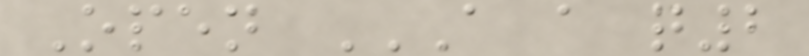Open A A Q2
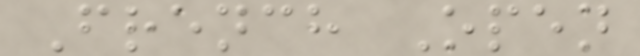French Open
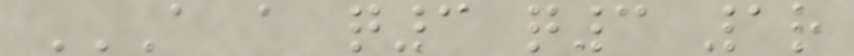A A Q3 Q3 1R
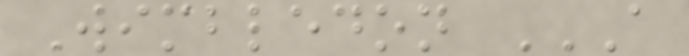Wimbledon A
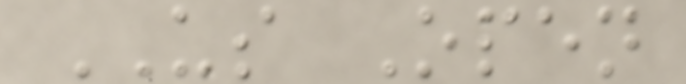US Open
